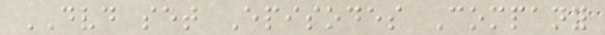DVD set Episodes Company
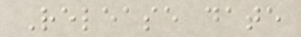Release date
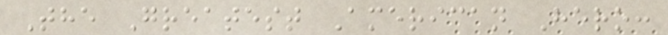The Greatest American Hero:
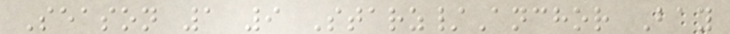Season 1 9 Starz/Anchor Bay
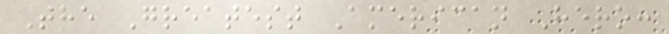The Greatest American Hero:
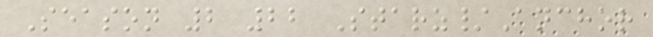Season 2 22 Starz/Anchor
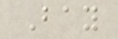Bay
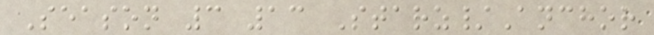Season 3 13 Starz/Anchor
